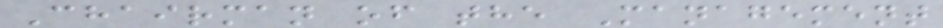Chairman of the Management
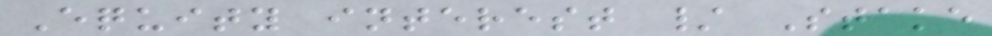Equity interest / Stake
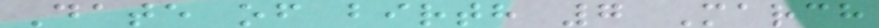Date of birth 7 March
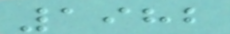1982
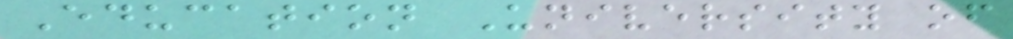Education University of
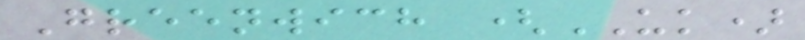Greenwich (UK)
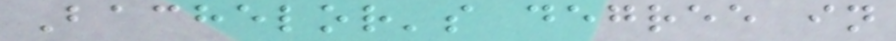Bachelor's degree in
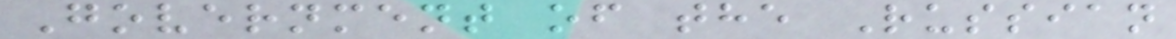Government of the Russian
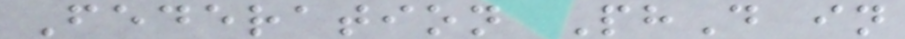Federation PhD in
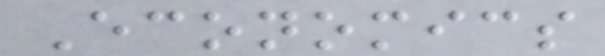Economics
